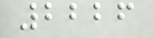2226
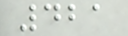421
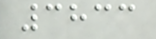3833
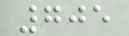705
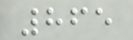865
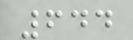644
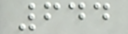644
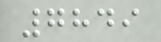7849
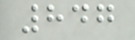847
